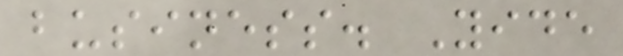business. Yide
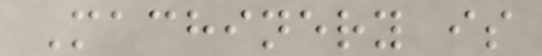Machinery is
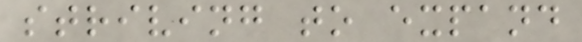striving to expand
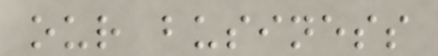our business
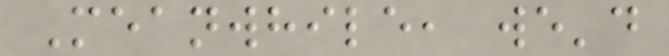Meanwhile, we'd
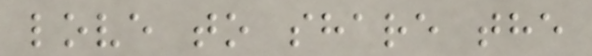love to share the
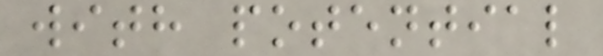with potential
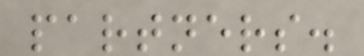partners.
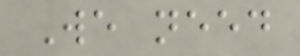We need
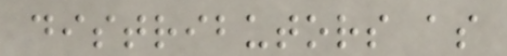distributors as
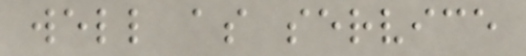well as service
